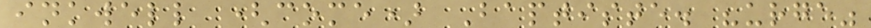inkwell (come) Baptiste. "urge"
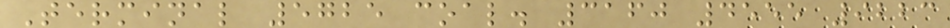Terminal 5725 coal. 3160 4555 9223
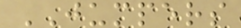JUMPERS
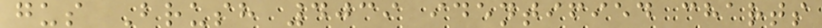gus Brush 4039 identified charts
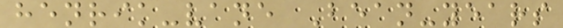henrik-vane Bean-years
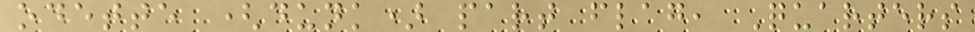odette (dunk) part flag, Quarters
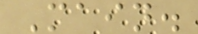Main.
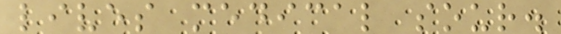lives medical sour.
